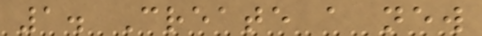1. Create a new
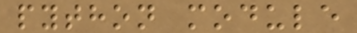python module
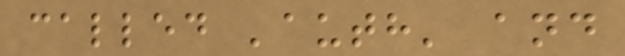called 'auth' and
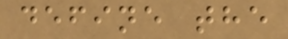define the
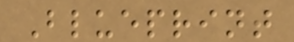Blueprint
